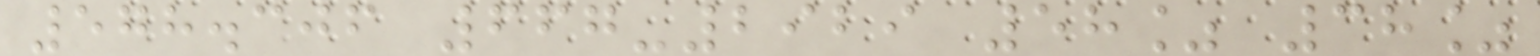578.306 667-2929 58% 38%
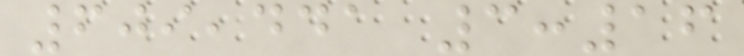609,441 3:16
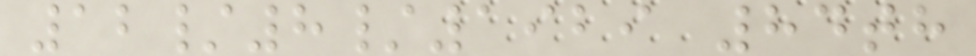12/8/1929 84th
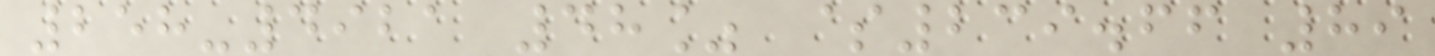258-4921 48% $239.66 89
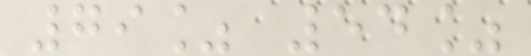79% 54%
